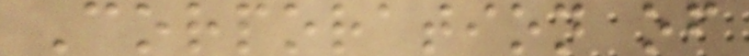Corporation of
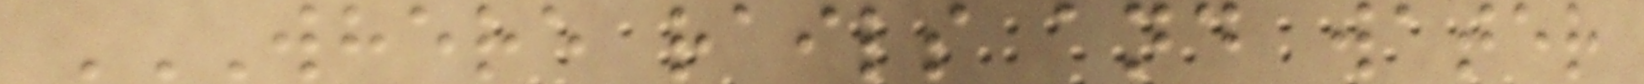WHERE RAILS AND WATER
